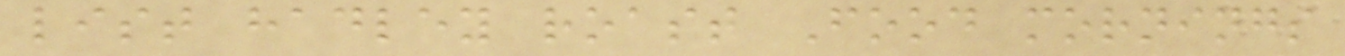list hadley roast Food mornings
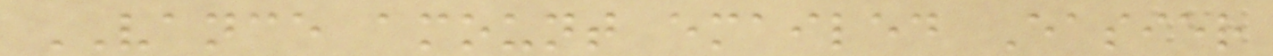VANCE amount emailed Easier
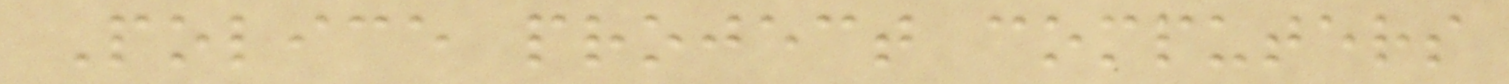Police project computers
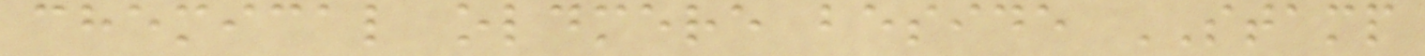chemical oldmere beside STAMP
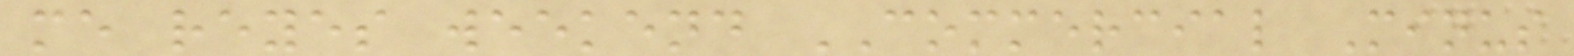me reyes weekend COMMERCIAL Minus
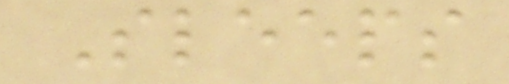Sleeps
